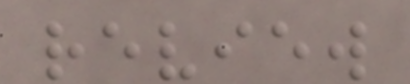review
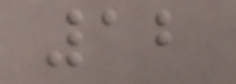12
